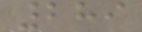289
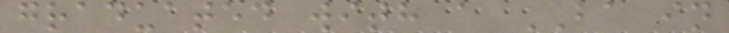graduated with a BA in
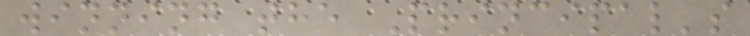winning the Principal's
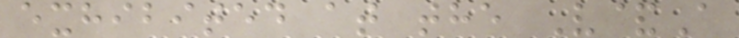exhibited at the V&A
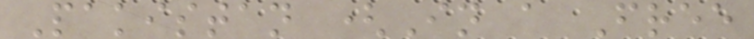Pakistan (In a Free
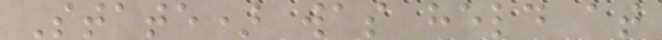State) was held at
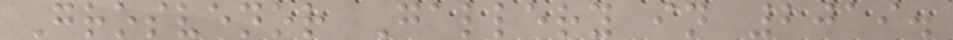Grosvenor Gallery in 2019.
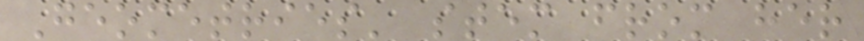Geometries' stem from her
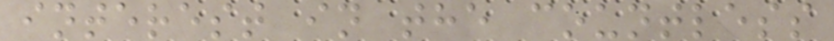interest in the countless
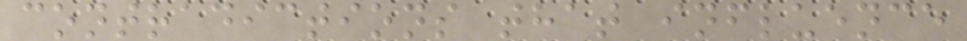contradictions that influence
